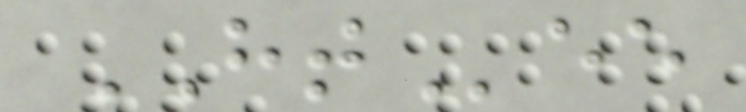HTee
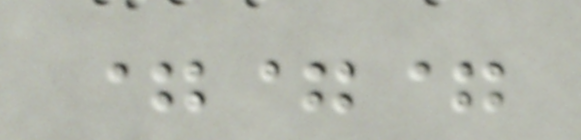===
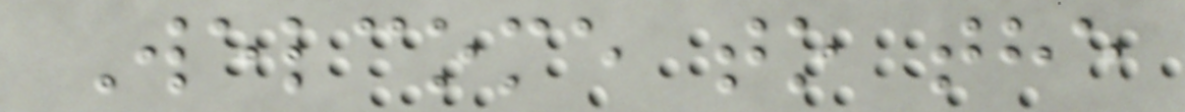Welcome to the
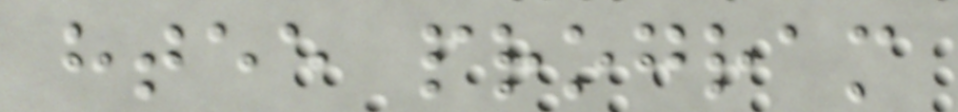htee program
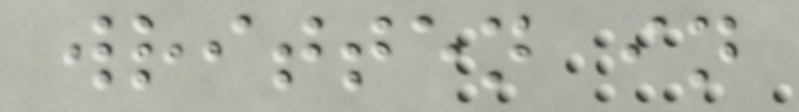written in
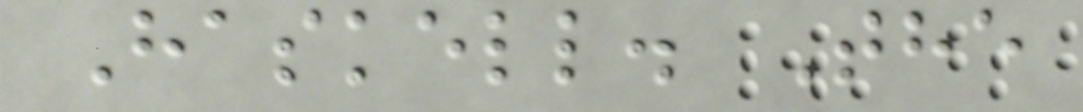Haskell. The
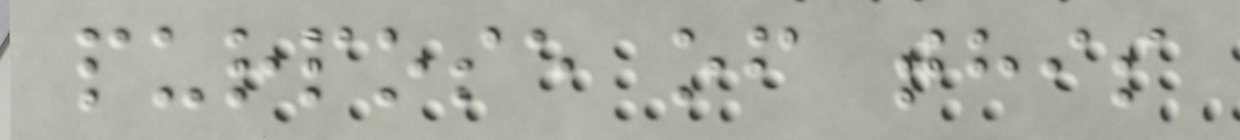purpose of this
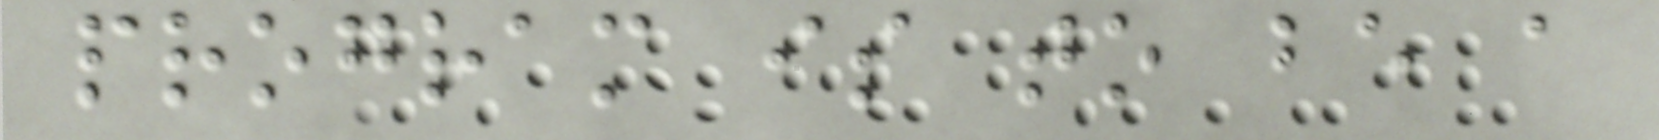program is to be a
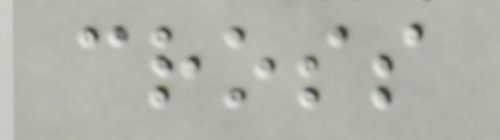cross
